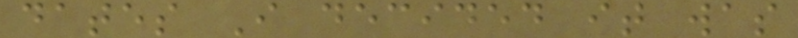dates I decided it was
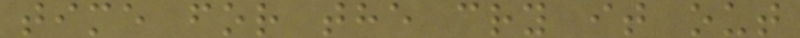time for the cry it out
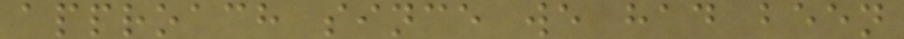approach since we had been
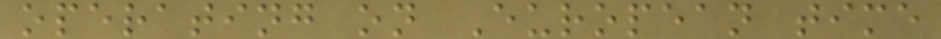operating on European time
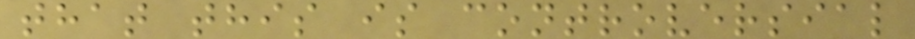that this is controversial
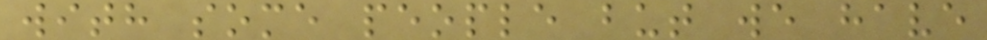with some people but we have
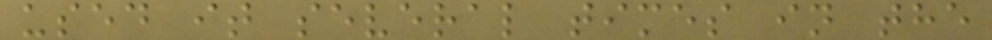used it several times in the
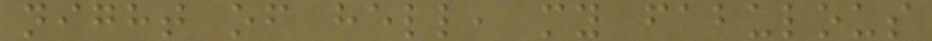night of hell, my fabulous
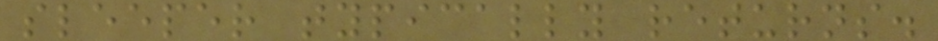sleeper typically returns.
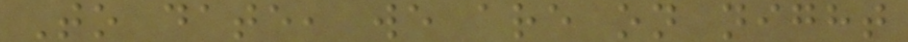To date, we are on night
